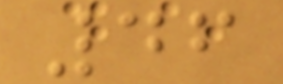46
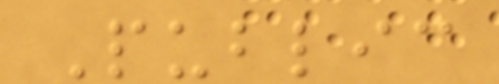Public
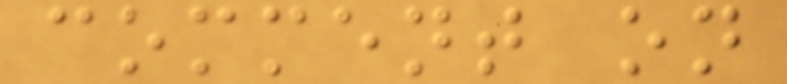comment on
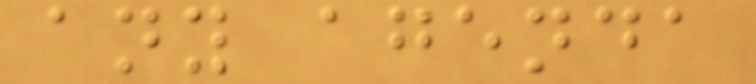any agenda
